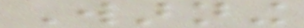Warning
